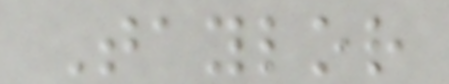Taylor
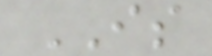IS
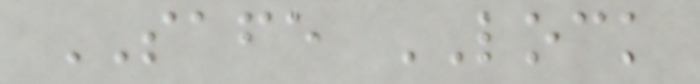SAFE LOCK
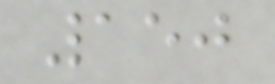150
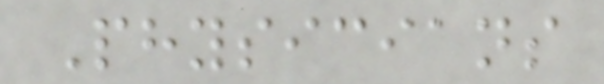Physicians
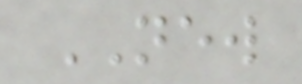NEW
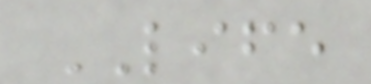LIFE
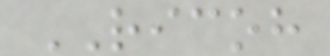RICOH
